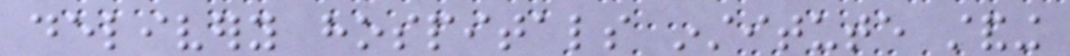delivery hospitals institute standing
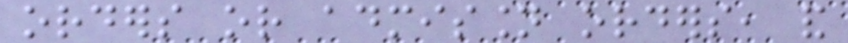orders or admission orders, and
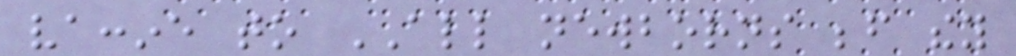vaccine to ALL newborns before they
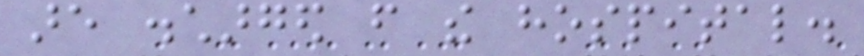are discharged from the hospital.
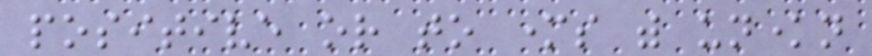positive or to mothers with unknown
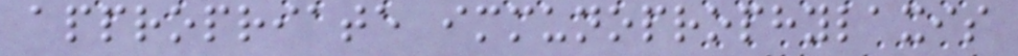appropriate immunoprophylaxis
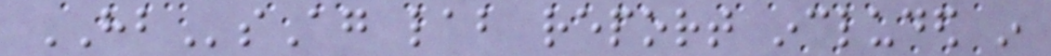HBsAg lab report included in
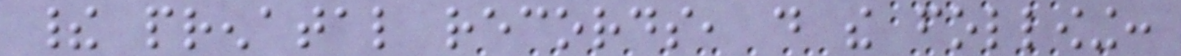their prenatal records, do the following:
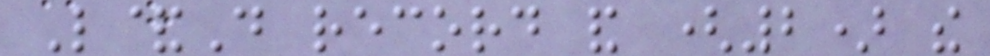L&D record and (2) the
